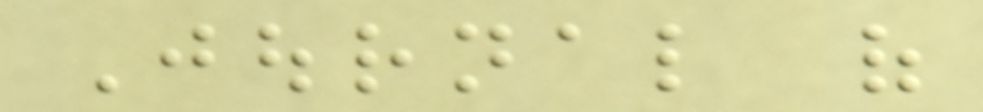Journal of
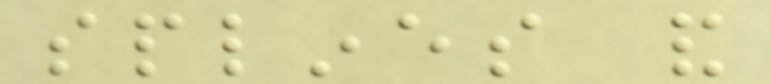splines and
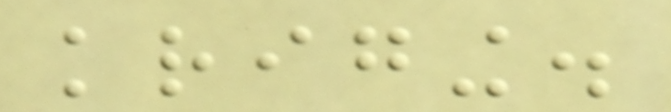kriging.
